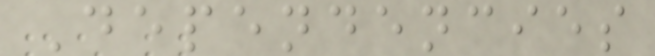Dependencies
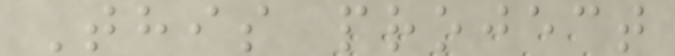This project
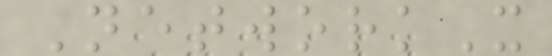NetworkX
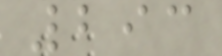293
